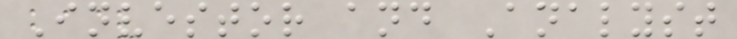Investor and Analyst
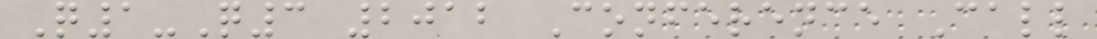Q1-Q3 2012 Conference Call
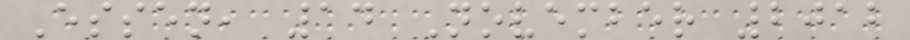Essen, 14 November 2012
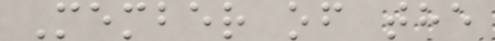Member of the
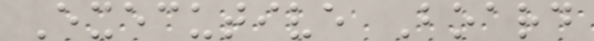Executive Board
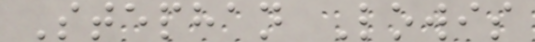Stephan Lowis
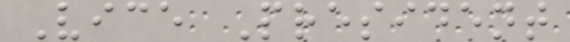Vice President
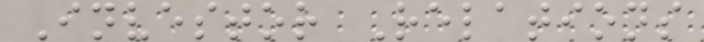Investor Relations
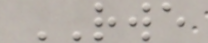RWE
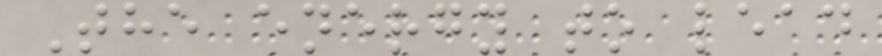The energy to lead
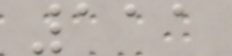111
